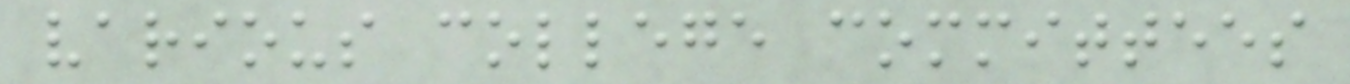various college committees
